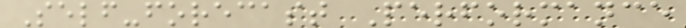Self-forecast Performance
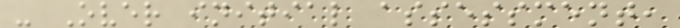- Over initial assessment,
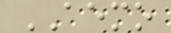AEMO
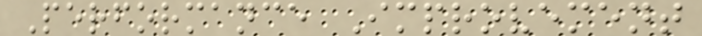Performance Improvement
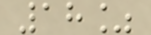18%
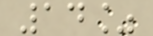14%
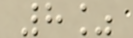8%
